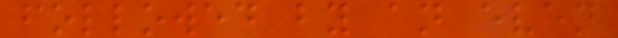followed by an even
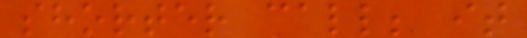shorter call; it
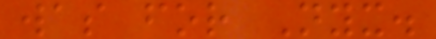was for Nyx.
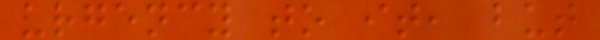urgency to it, but
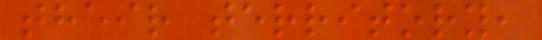their territory,
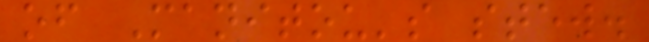of Manitou's stew.
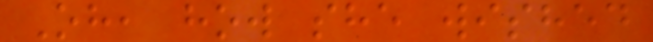Oh, how she wished
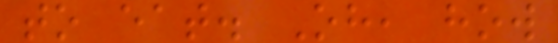to eat. Oh, how
